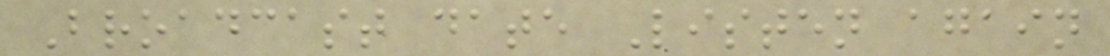Broadcast date Listen again
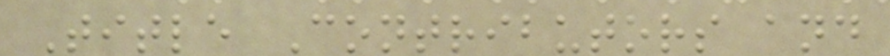Title Contributors and
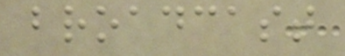broadcast
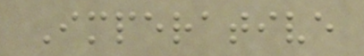Imperative
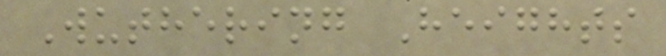Wuthering Heights
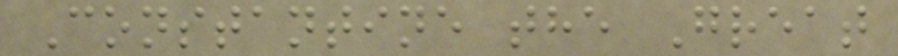Constantine the Great
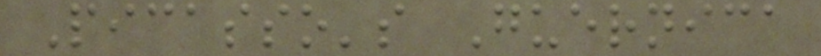Picasso's Guernica
